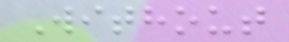Without
